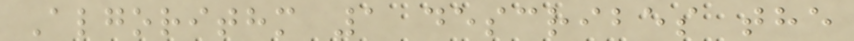Algorithm 1 describes the
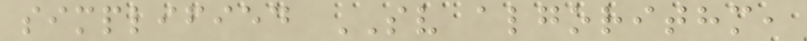simplified SV algorithm,
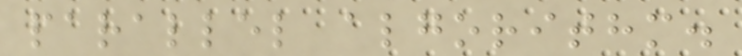parallel algorithm.
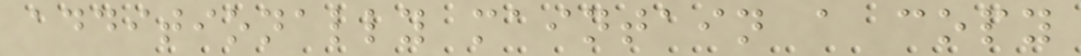additionally maintain a copy
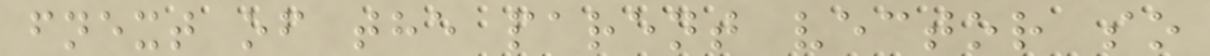fnext of the parent vector so
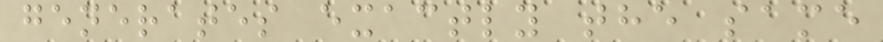generates exactly the same
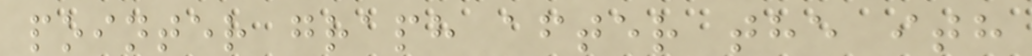pointer graph after the ith
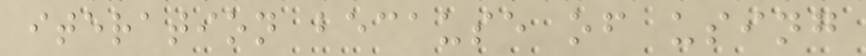iteration because of using
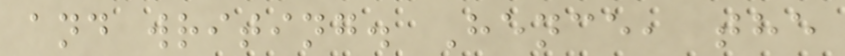and writing. Hence, the
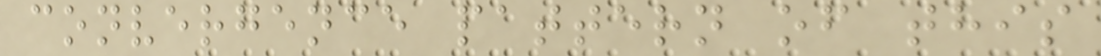convergence pattern of this
